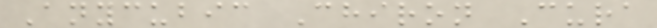Anycubic Chiron Cura
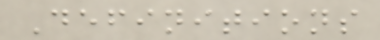Definitions
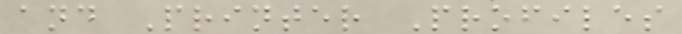and Printer Profiles
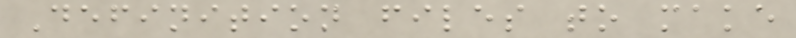Definition files to make
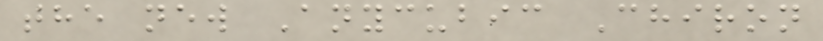the new Anycubic Chiron
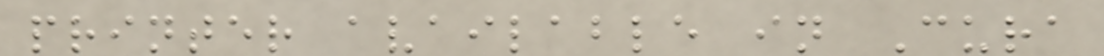printer available in Cura
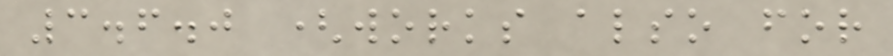3.6.0 (works also for
